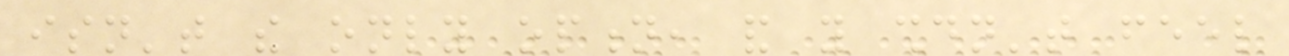isn't the only option, and you shouldn't feel
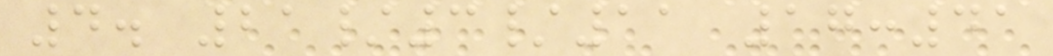4. 21/3/11 17:41
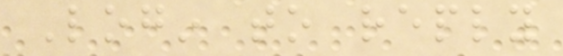Login to reply
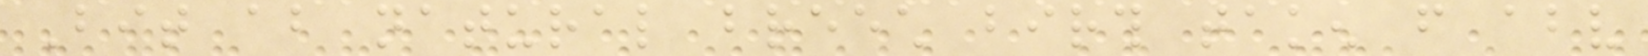Bit about natural breech birth taken from above
